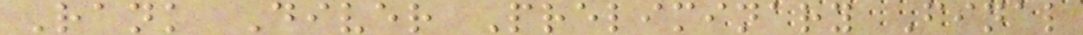Rank Diver Preliminary Final
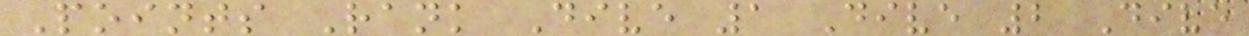Points Rank Dive 1 Dive 2 Dive
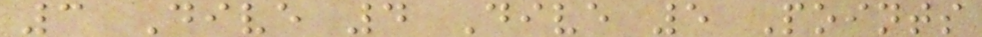3 Dive 4 Dive 5 Points
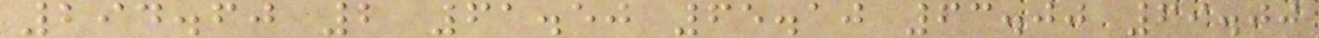294.60 2 61.50 65.10 63.00 69.00
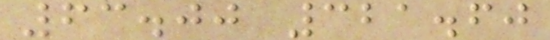63.00 321.60
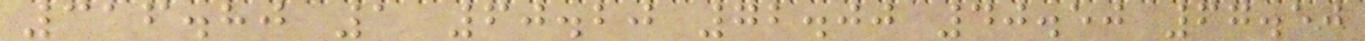316.80 1 60.20 72.00 40.50 67.50
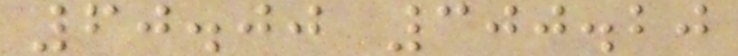60.00 300.20
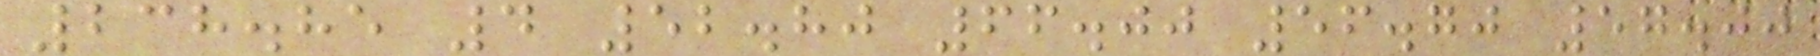238.85 4 52.80 66.00 56.70 57.00
